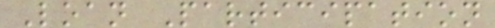Loan Participation
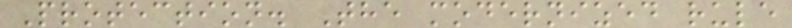Protection. The modernized rule
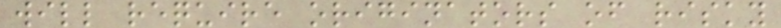will require originators of risky
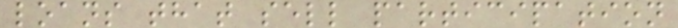loans that sell participation
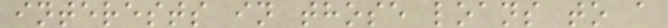interests in those loans to a
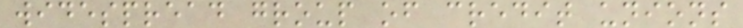widespread group of credit unions
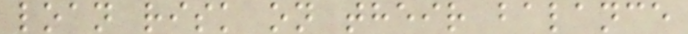loan risk on their balance
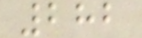282
